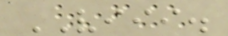VIII.
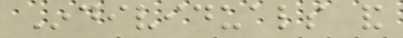Individuals and
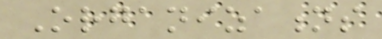Organizations
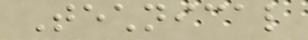Technical
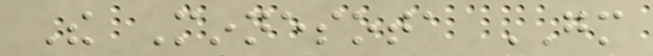The Minnesota GM
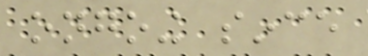ongoing since
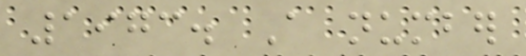1973. A number
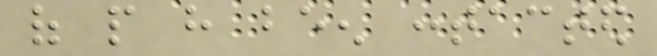of people have been contacted
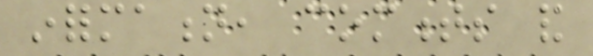information, comments and
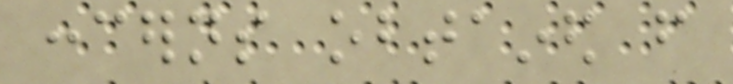concerns obtained from
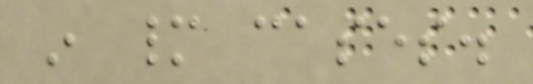in many cases.
